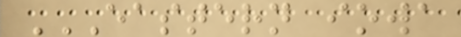EASTERN IOWA
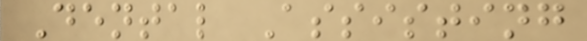Dental Assisting
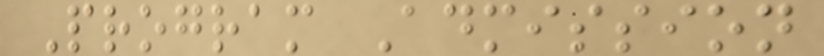Program Admission
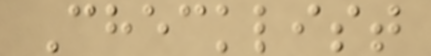Checklist
